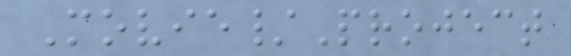Movie/Project
